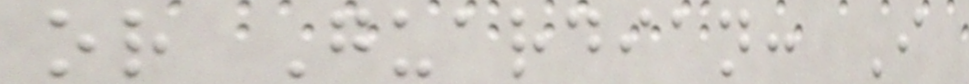or Guardian: I
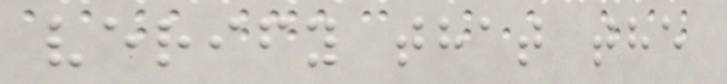verify that the
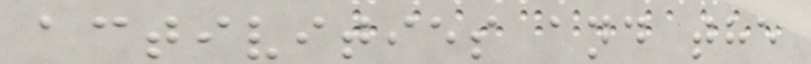activities and the
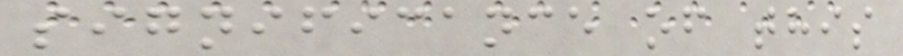significance of this
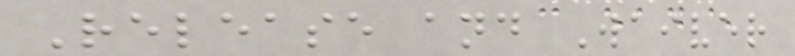Release and Waiver
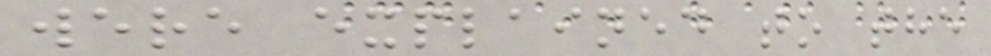were explained to the
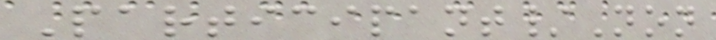Participant/Non
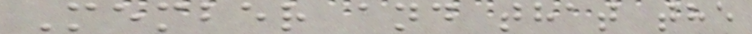Member and that the
